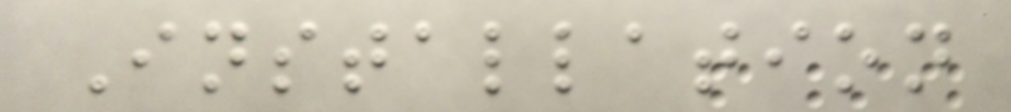Installation
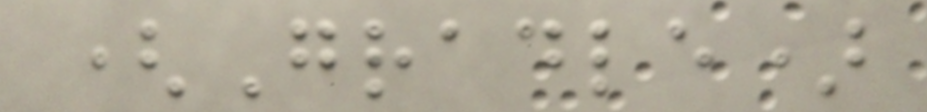(Gradle)
